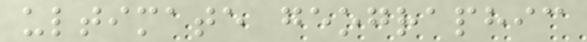ultimate geographic
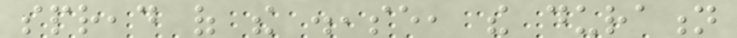spread of the disease, the duration
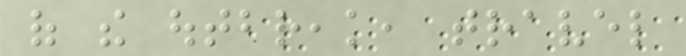of the outbreak, travel
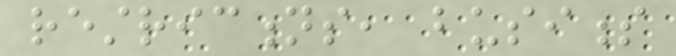restrictions, business
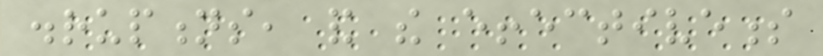disruptions, and the effectiveness
